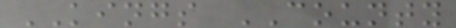KINGS COUNTY
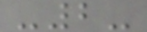-2-
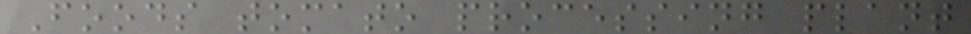Foods tomato processing plant
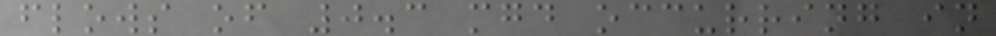flows of 0.3 mgd occurring in
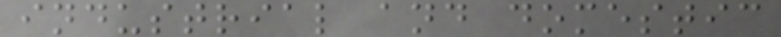industrial and domestic
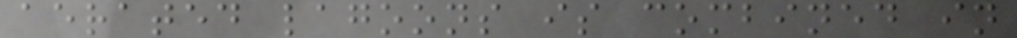aerated lagoons is combined in
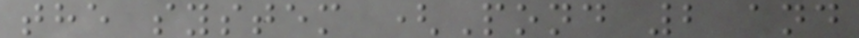the system (Pond 2 and
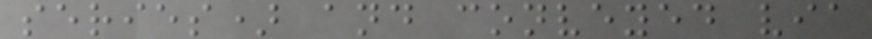series) and conveyed via
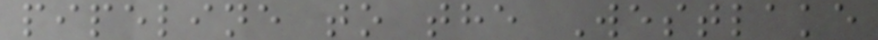pipeline to the Westlake
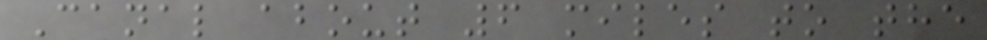Canal about 6 miles to the
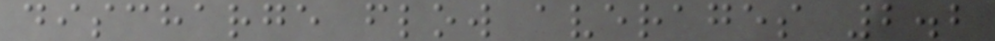discharge flow averages 2.2
